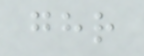ghr
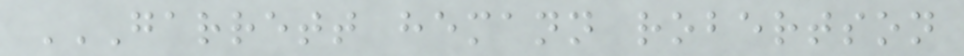GARRETT HEMANN ROBERTSON
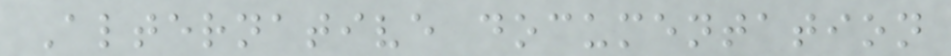Alternative documentation
